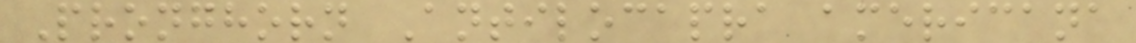Pronghorn Antilocapra americana
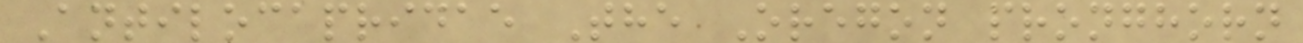Antilocapridae The Oregon pronghorn
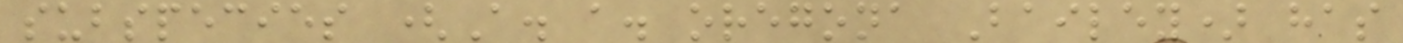subspecies (A. a. oregona Bailey) has
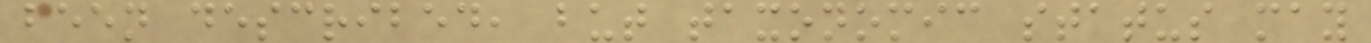been described, but taxonomic status may
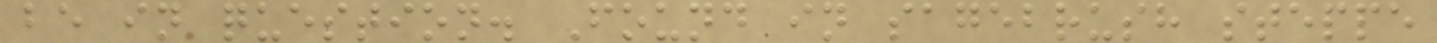be in question. Found in sagebrush steppe
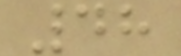48
